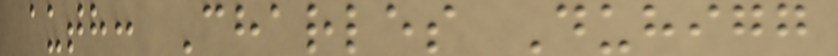auth: Charles Duhigg
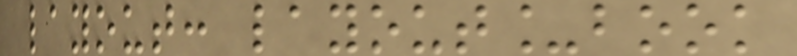layout: layout_book
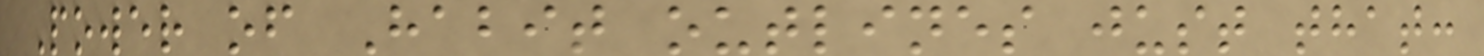Power of Habit outlines just that:
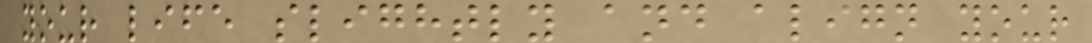your life slightly and align your
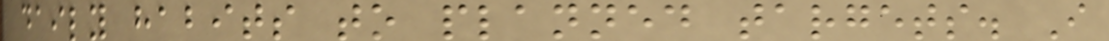daily habits to planned targets. I
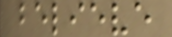believe
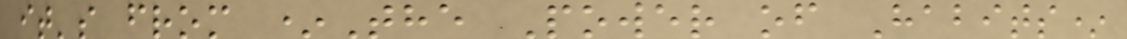it's from *The Power of Habits*
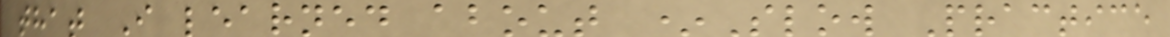that I learned about *Slow Practice
